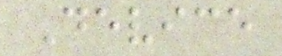Device
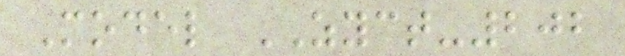Model ZYCT-202
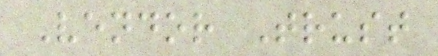Vendor Trust
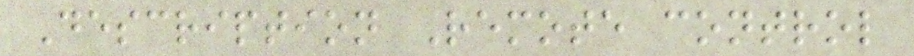Description Remote control
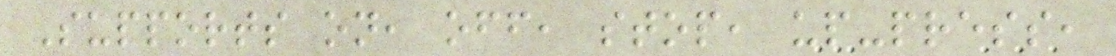Supports on, off, stop, up-press,
